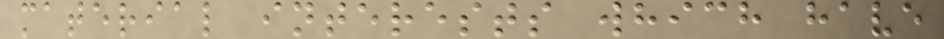material interests which have
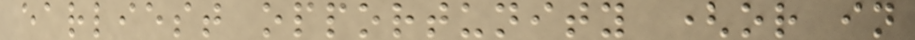earliest opportunity (or in
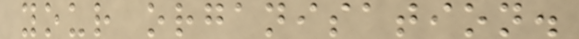your organisation.
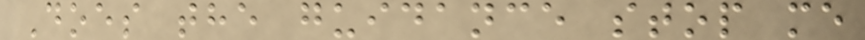Does the guidance stop me
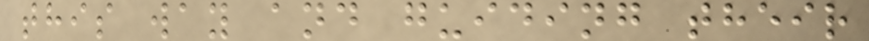this way and guiding their
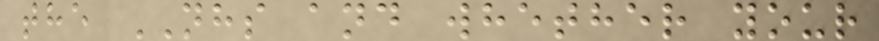the NHS and whether your
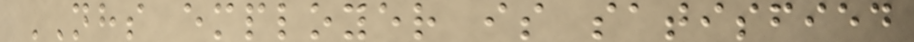NHS employer is satisfied
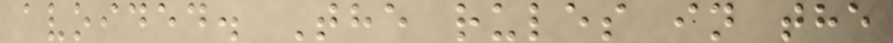avoided. The rules in the
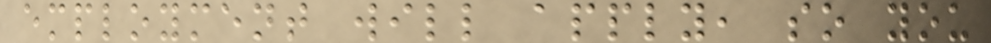employment will apply, so you
